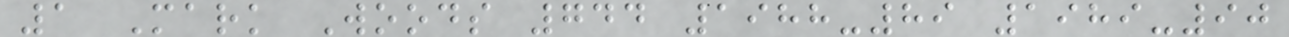1 Mark Woods 744 1988-89 1989-90
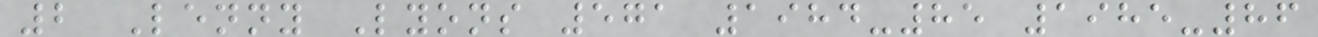2 Lenny Lyons 571 1984-85 1985-86
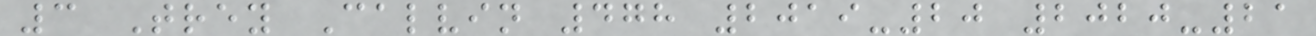3 Trey Calvin 478 2019-20 2020-21
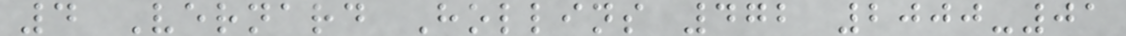4 Vernard Hollins 472 2000-01
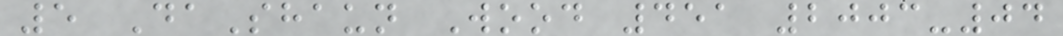5 DaShaun Wood 451 2003-04
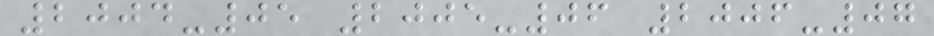2004-05 2005-06 2006-07
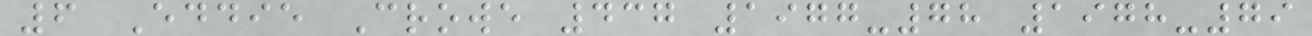6 Eddie Crowe 437 1977-78 1978-79
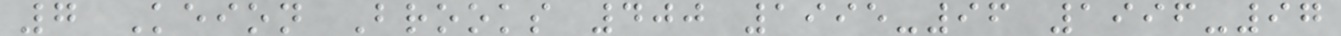7 Keion Brooks 400 1995-96 1996-97
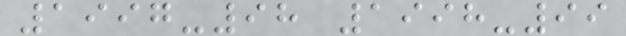1997-98 1998-99
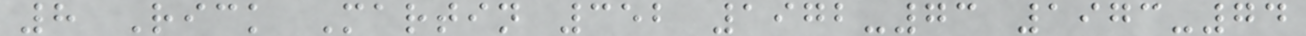8 Rick Martin 352 1972-73 1973-74
